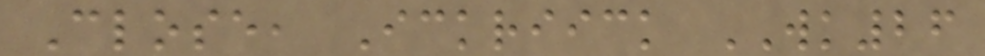Close, Ickriick WK26
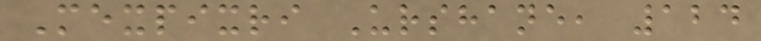Mexpixri Urshane, 124
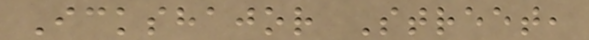Ickshajor Street,
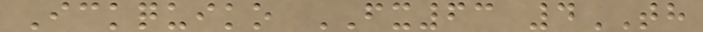Ickquiko FX63 4TH
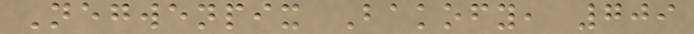Negwenpix Bakofy, 709
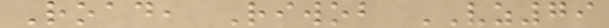Road, Riwob VZ79
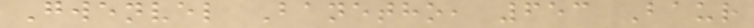Gwenvel Banetho, 653 Baur
